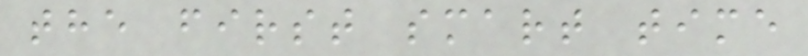the first smart time
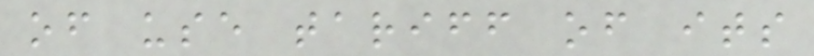of use tariff of its
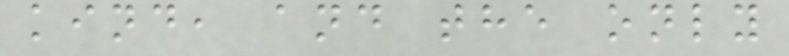kind, and the only
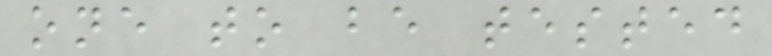one to be tested
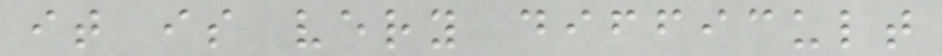it is very difficult
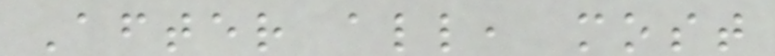After all, most
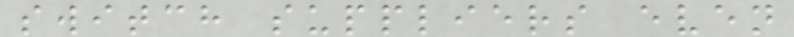switch suppliers even
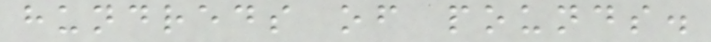hundreds of pounds.
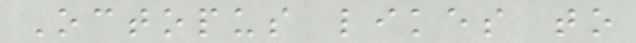Octopus likes to
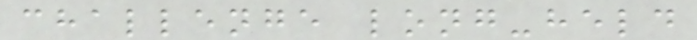challenge long-held
